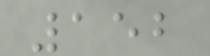152
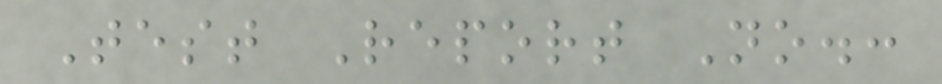Test Report No.:
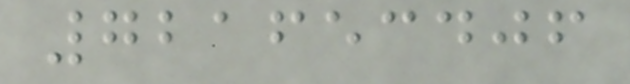721653406
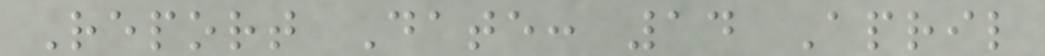Report Date: 14 April
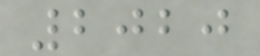2020
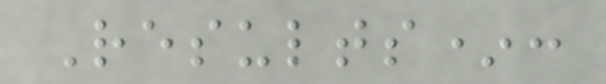Results*:
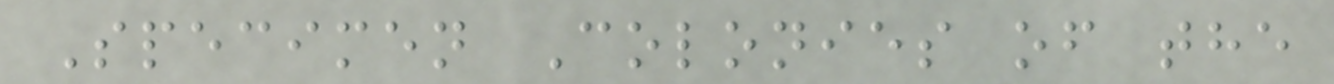Specimen Colonies of the
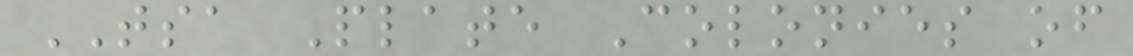TSA Plate Colonies of
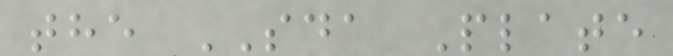the SDA Plate
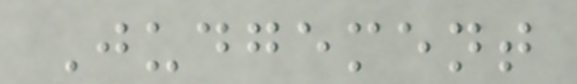Judgement
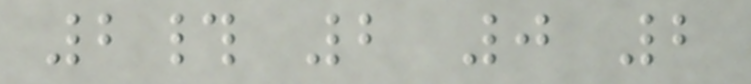2# 2 0 2
